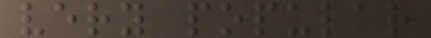very popular
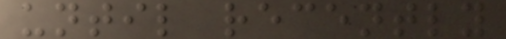until recently
